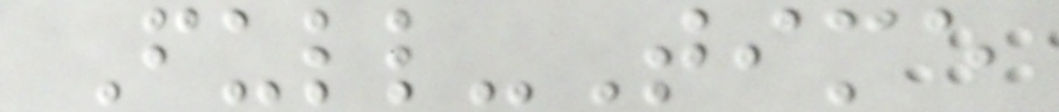Full-Time
